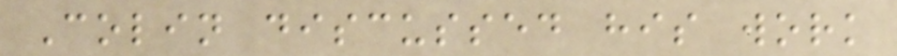Colin discussed his work
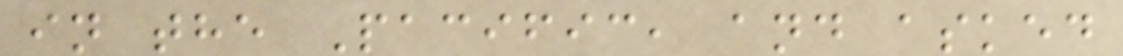in the Pacific, and asked
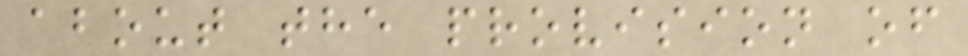about the provision of
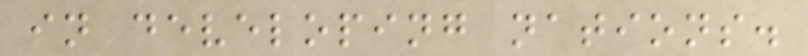in developing nations.
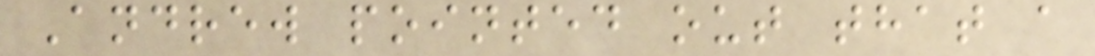Andrew pointed out that a
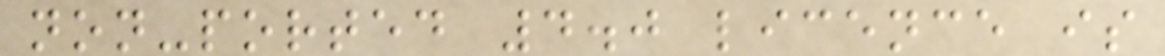non-ported 4.0 licence is
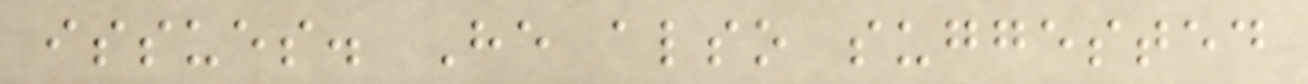issues. He also suggested
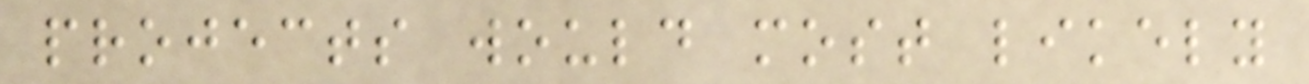projects would most likely
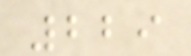229
